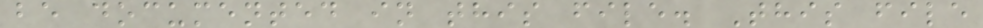be documented in this file. This file
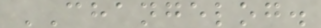CHANGELOG.
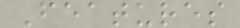Features
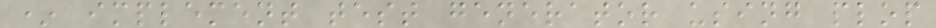* implement test generator using plop
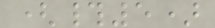(#5)
